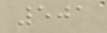501
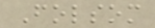Folsom
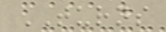TURNS
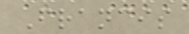Francis
